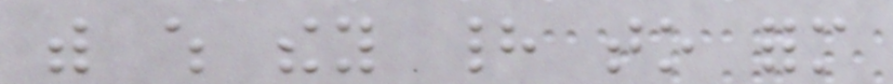with which they had to form
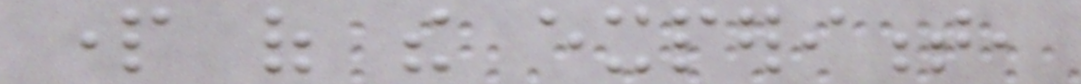part of the experiment,
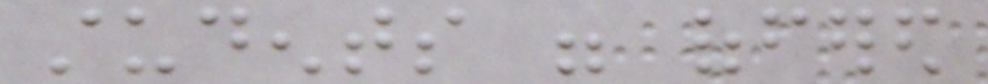students were offered
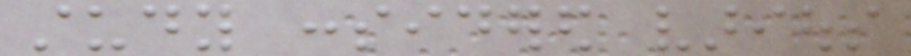study considered various
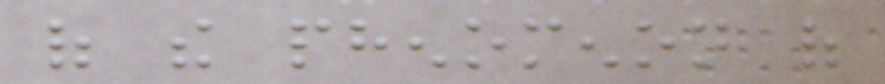of the phenomenon of
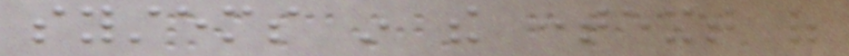systems in the context of
